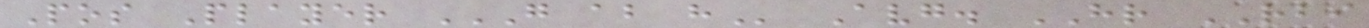Pos Player G AB H Avg. HR RBI
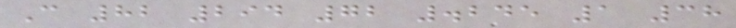C 82 294 72 .245 1 38
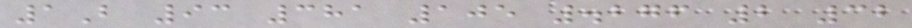1B 93 381 105 .276 2 32
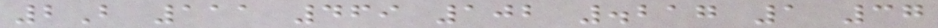2B 111 469 102 .217 1 37
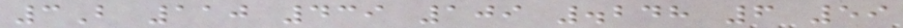3B 110 439 109 .248 6 59
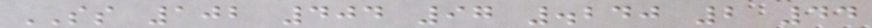SS 102 404 97 .240 2 44
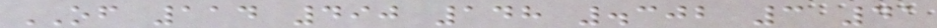OF 114 490 148 .302 3 41
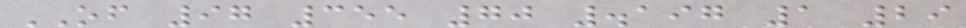OF 97 355 70 .197 1 29
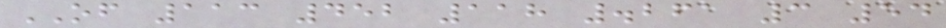OF 113 452 118 .261 3 54
